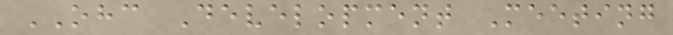OHC Development Meeting
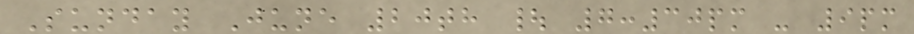Sunday June 20th | 7:30pm - 9pm
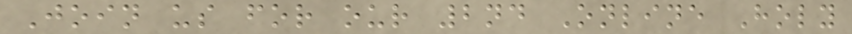Join us for our 2nd Online Holy
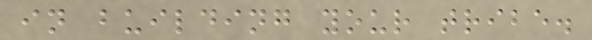in building your tribe.
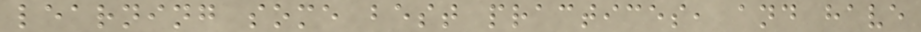learning some best practices, and have
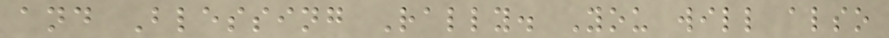and Blessing Rally. You will also
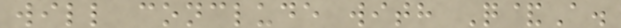will conclude with Q&A.
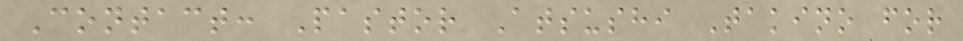Contact: Pastor Atsushi Takino for
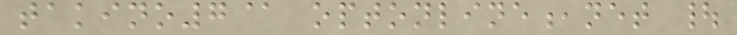takino7@ optonline,net |
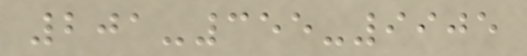201-355-9905
